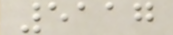5117
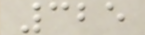325
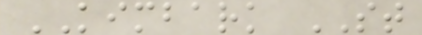KIMBARK ST
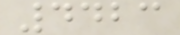4423
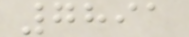7891
